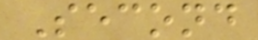Second
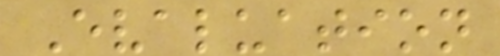Evaluation
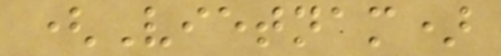(Vietnam)
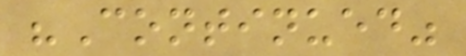"Continued"
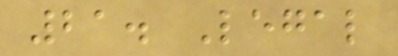21. Legal
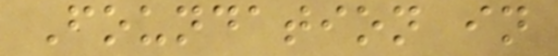Foundation in
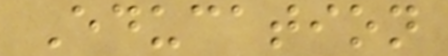Education
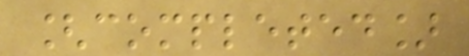[completed]
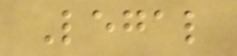Legal
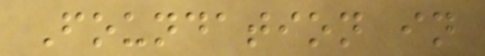Foundation in
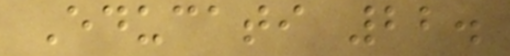Educati 22.
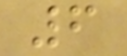6
